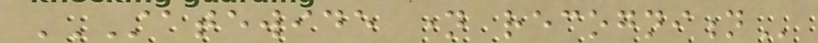STATEWIDE NAME RECOGNITION
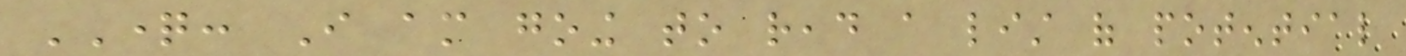QUESTION: I am going to read a list of potential
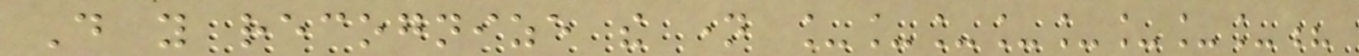Do you recognize the name ________?
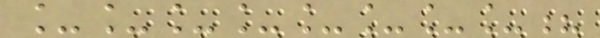________?
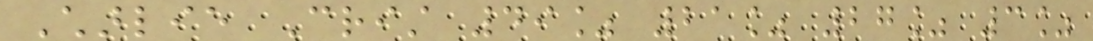Charlie Crist 49% 21% 27% 3%
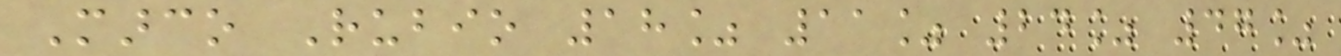Marco Rubio 18% 11% 24% 47%
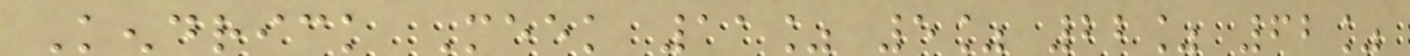Kendrick Meek 11% 5% 22% 62%
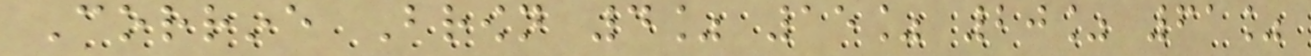Corrine Brown 4% 15% 20% 61%
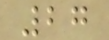27
